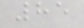85
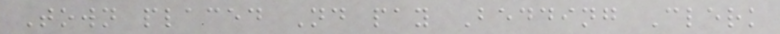Town placed Nd pay Bedding Clerk
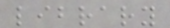library
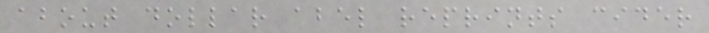about dollar abel reprints cider
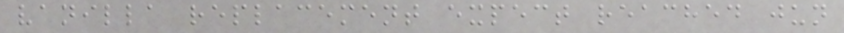vanilla replacement expect reached jun
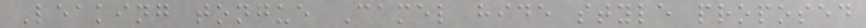Leaking tongue Camel hide style proposed
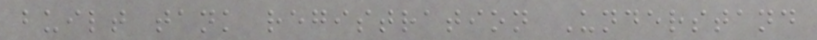built tank registration Understand
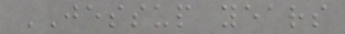JESSUP years
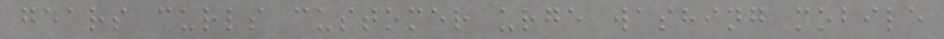gears curls customer urge washing mobile
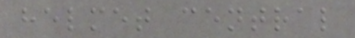helmet central
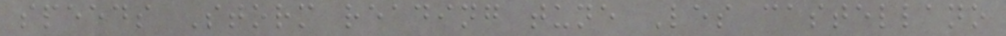speeds Storm reading tune Les castellano
